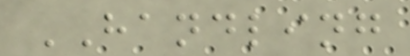HANDLING
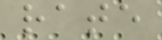rate
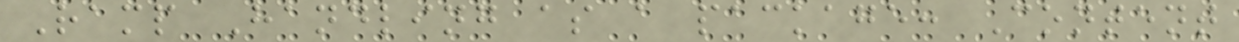Ramp Handling as a package: Content
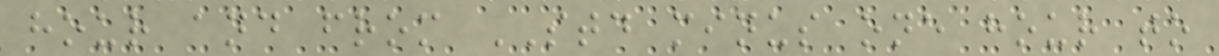hour and from STD minus one hour to
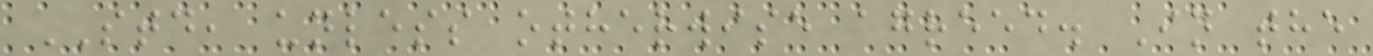STD, unless otherwise agreed. In the
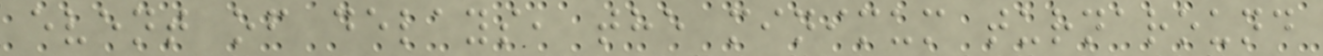event of delays, the minimum turnaround
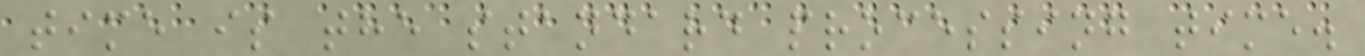time is the standard processing time.
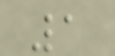1
